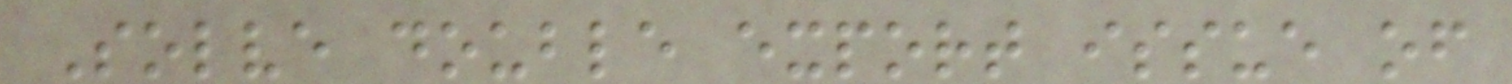Solve double export issue of
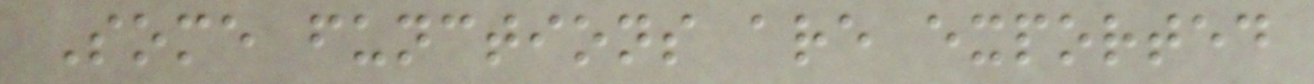Some functions are exported
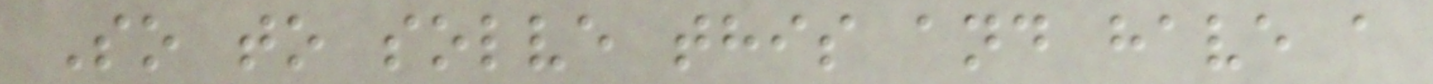So to solve this and have a
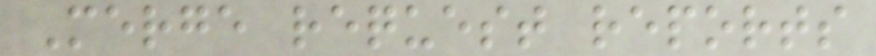Merge request reports
